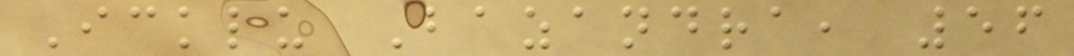Icklu Bazandra, 56
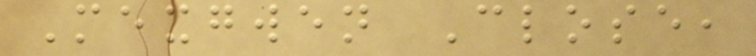Mexgwen Close,
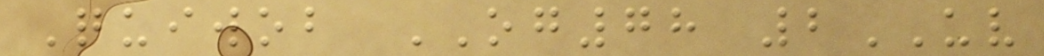Quiwob OG78 2UV
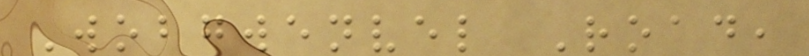Wobgwenvel Road,
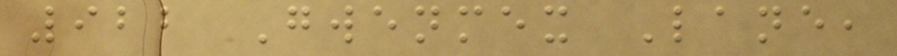922 Gwenmex Lane,
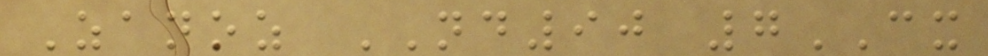Zanoz ND90 7CX
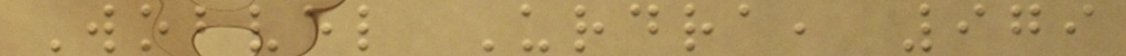Wobvel Urdra, 979
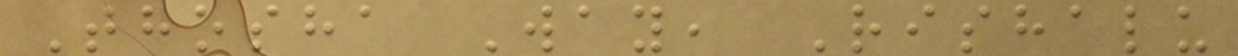Thosha Way, Rishalu
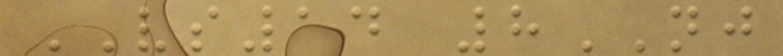VS14 8NJ
